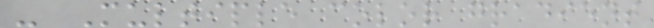- Multiple color gradient
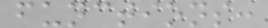functions:
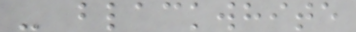- blackwhite
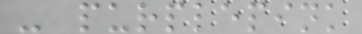- purplepink
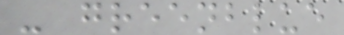- greenblue
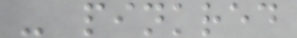- pinkred
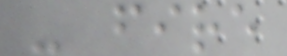- fire
